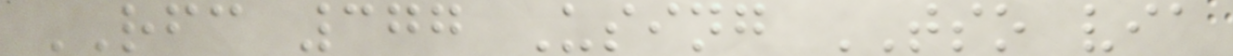RFC 377 Using TSO via
